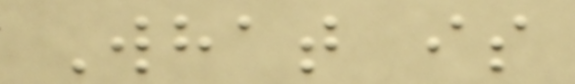What is
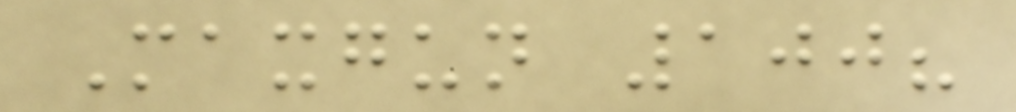Maxgun 100?
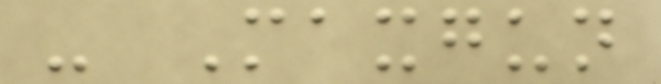- Maxgun
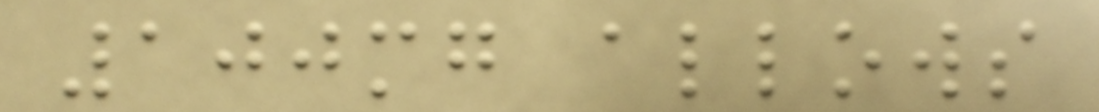100mg allows
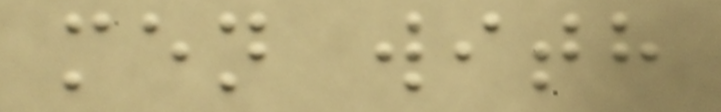men with
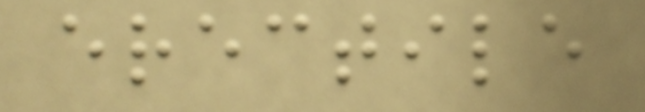erectile
